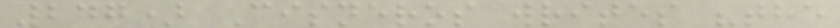247) Cisneros writes "the
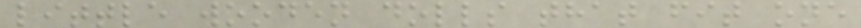little wooden dolls that fit one
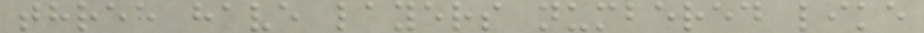three have layers numbered like
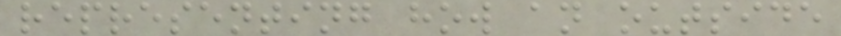representing how an outside
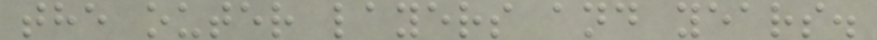the outer layers and years.
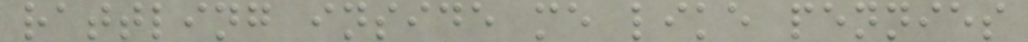rattling inside me like pennies
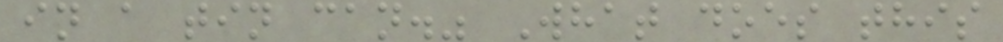in a tin can." What does this
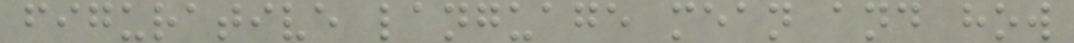figurative language mean and how
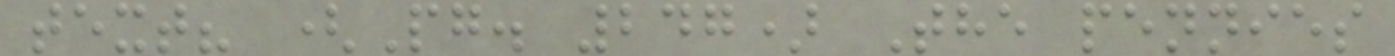text? (Pg. 247) The pennies
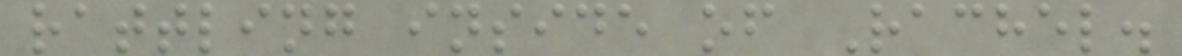rattling inside of Rachel.
